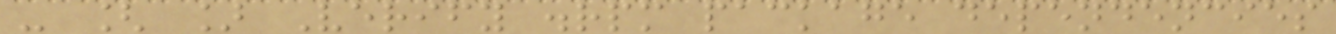- [ ] Verify .rpm package dependencies
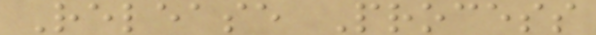Release Process
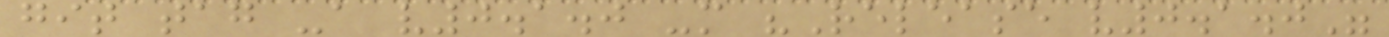git tag -a v0.1.0 -m "Release v0.1.0"
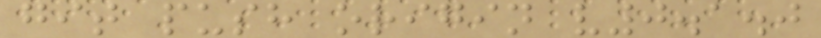git push origin v0.1.0
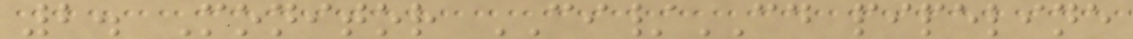2. Monitor CI/CD pipeline
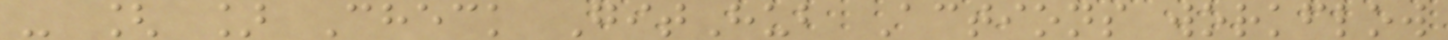- [ ] Check GitHub Actions workflow
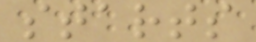starts
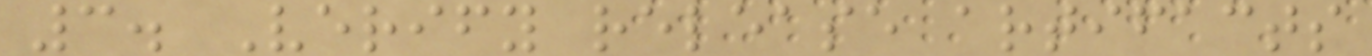3. Verify release artifacts
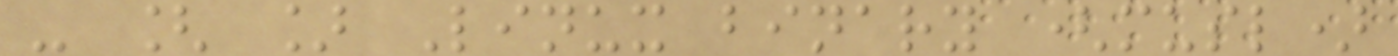- [ ] Linux binary (musl)
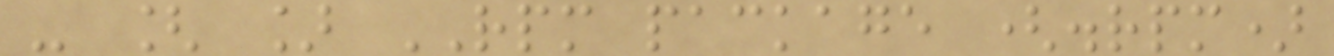- [ ] RPM package (.rpm)
